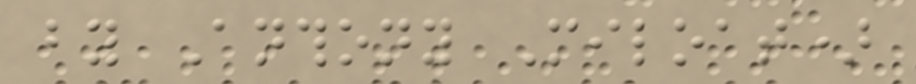by Anthony Miloat)
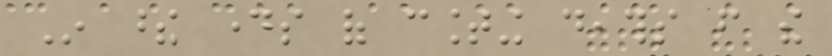In these days of counting deaths from the
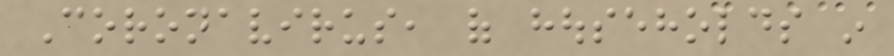Coronavirus, of households in
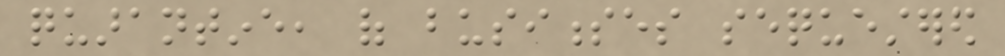quarantine, of businesses sequestered
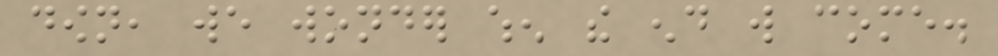down, we wonder when the end will come.
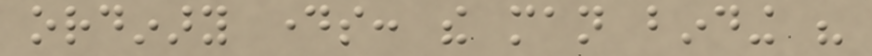ordinary days: the man binding his
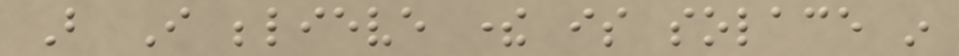But I believe there is solace in
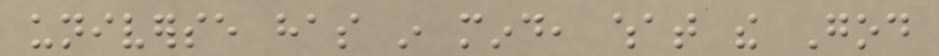universe has in mind, what the God
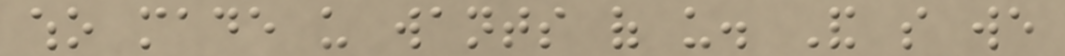who made us wants of us. And so we
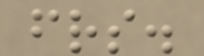friends.
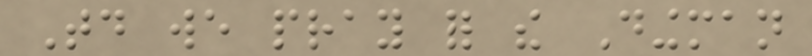Today we pray for the Dingman
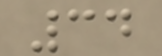34
